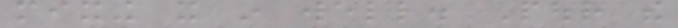mixing it in well. Pour the
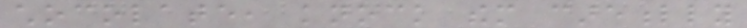chocolate, knock them carefully
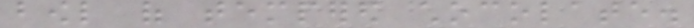bowl of tempered chocolate.
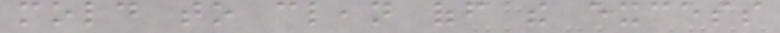mold to clean off the excess
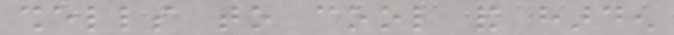shells to cool and harden
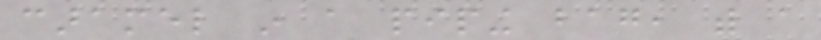caramel in a piping bag, with a
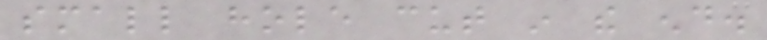small hole cut in the end.
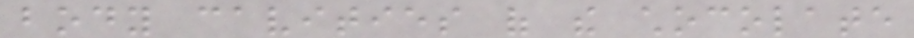body cavities of the chocolate
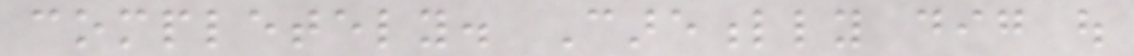completely. Carefully dig out
